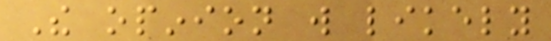The opinion will likely
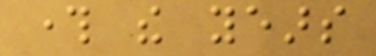through the years
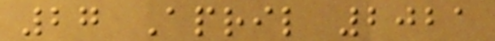27 April 2021
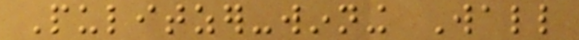Pulitzer-winning Wall
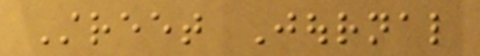Street Journal
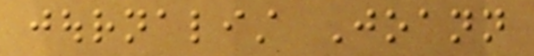journalist Joann
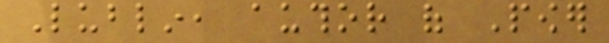Lublin, author of Power
